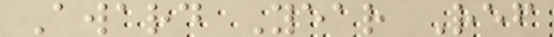Award Year Ref
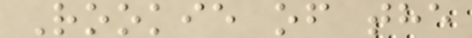Rookie of the
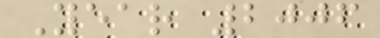Year 2006
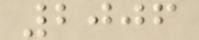2006
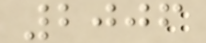2006
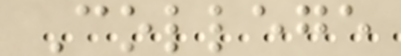College
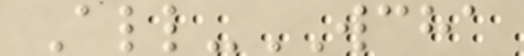All-WCHA
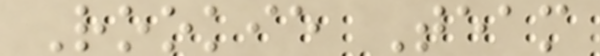Rookie Team
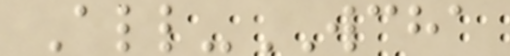All-WCHA
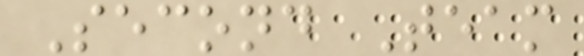Second Team
